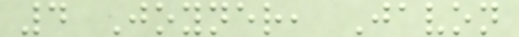4 Joyner, Javon
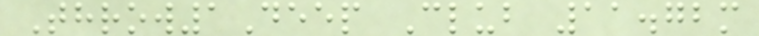Throw1Deep Club 11.72m
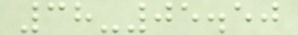38-05.50
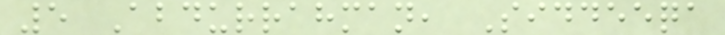5 Abdurrahman, Siddeeqa
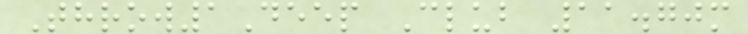Throw1Deep Club 11.70m
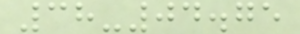38-04.75
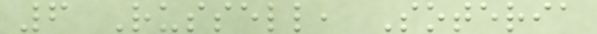6 Russell, Soteria
